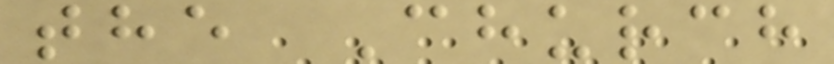the Church
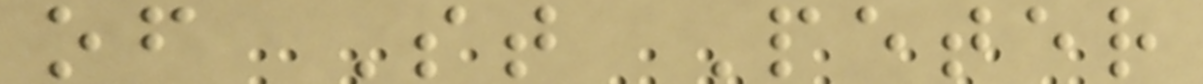of St Peter
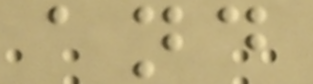and
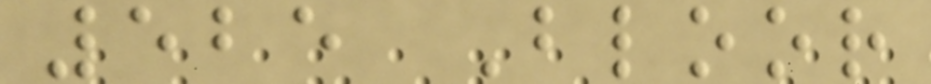525 Bloor
